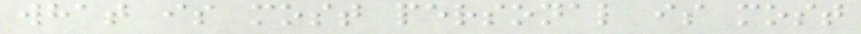what is most personal is most
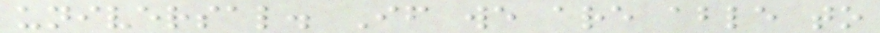universal. If we are able to
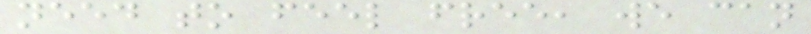need to feel free, we can
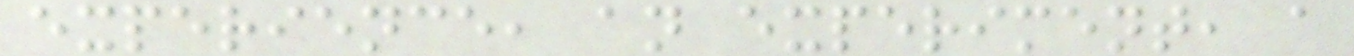experience, an experiment, a
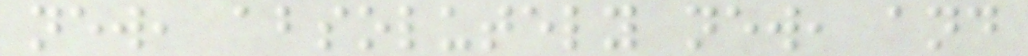new, absolutely new, and
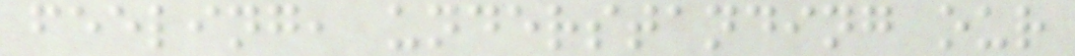feeling, understanding our
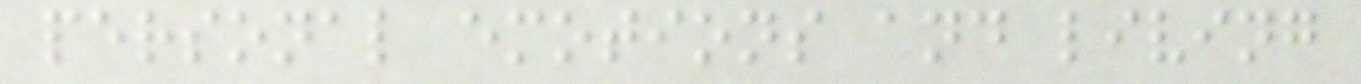personal emotions and living
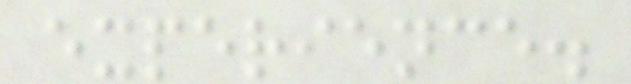experience.
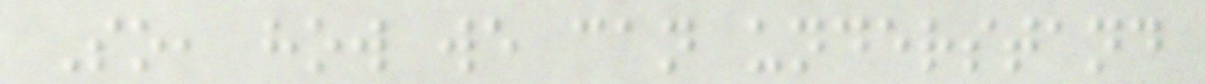So, how we can understand
